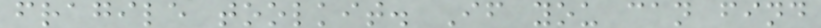fragile toolkit. If you can find
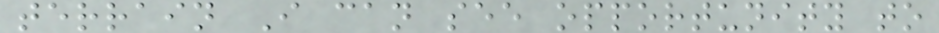terrain I can see opportunity to
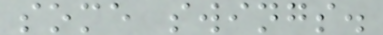some swings.
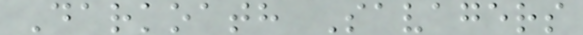Darkoath Savagers
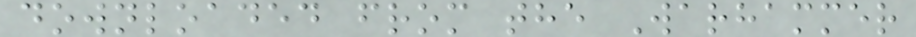downloaded from the Warhammer
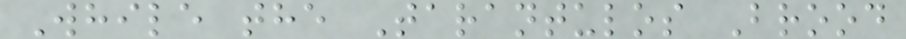While the Tarantulos Brood
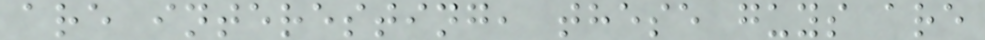are interesting, these guys are
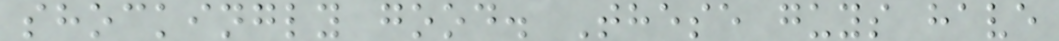shockingly good. These guys have
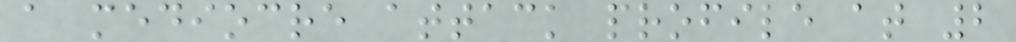a mediocre attack profile at 2
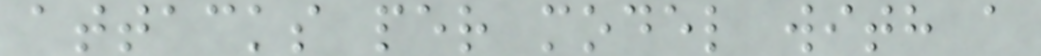attacks per model with a
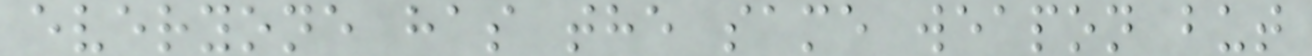everyone has the same weapon but
